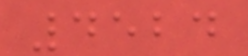4524
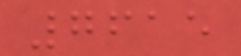7615
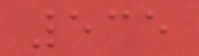535
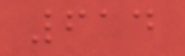614
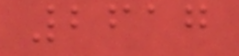2617
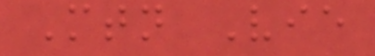Mtn Vie
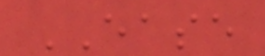EASE
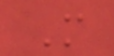M
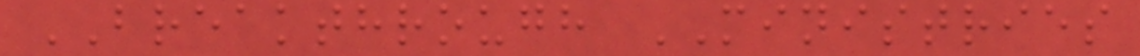BREAKTHROUGH MINISTRIES
